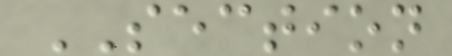SECTION
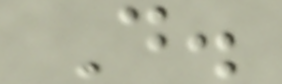D.
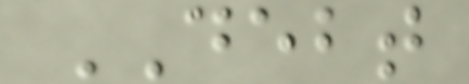DEBT
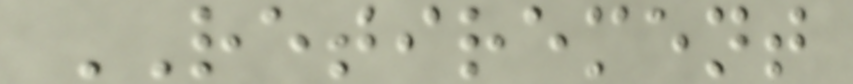RETIREMENT
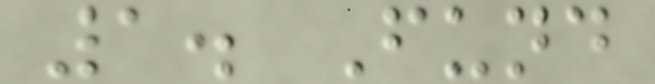1. Fund
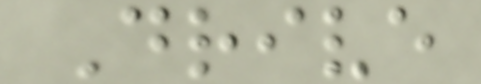Drive
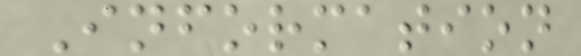Information
